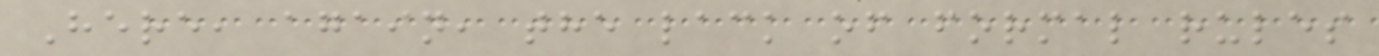Here, again, the lack of formal rules
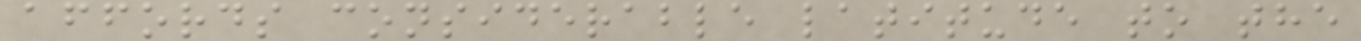affords considerable latitude to the
